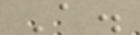A.
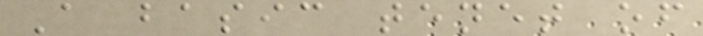A basic tenet of
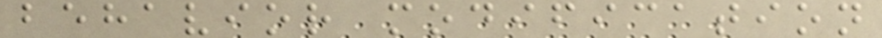behavior modification
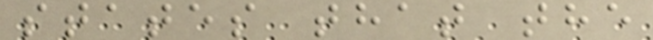states that the
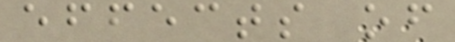effects of
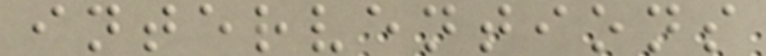interventions
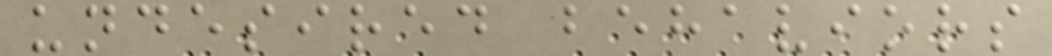undesired behaviors
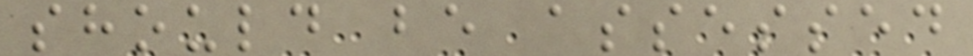should be assessed
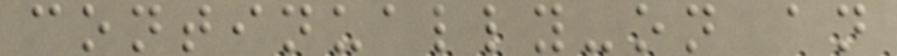continually-on an
